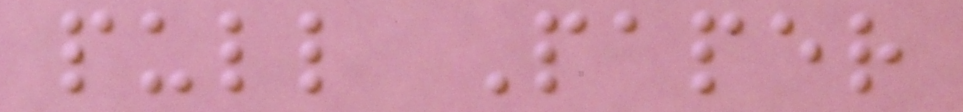pull Paper
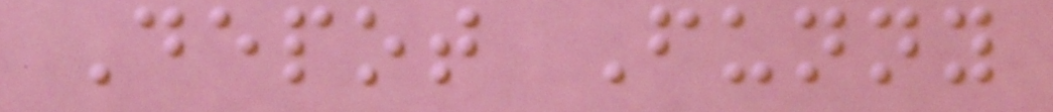Depot Funny
